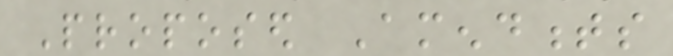Proposed Amendments
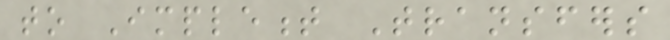to Implement Transfers
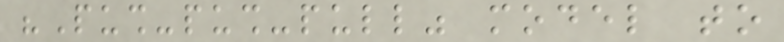"Push-push-pull" model to
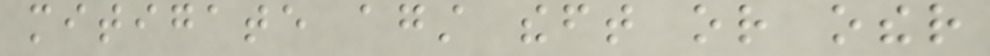mitigate against theft or other
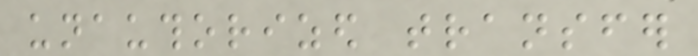unauthorized transfer
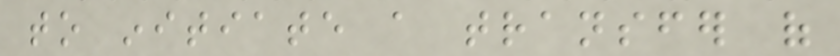to initiate a transfer of
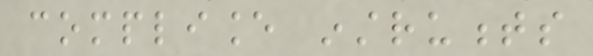compliance instruments
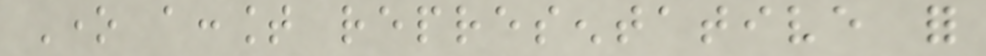One account representative for
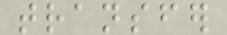transfer
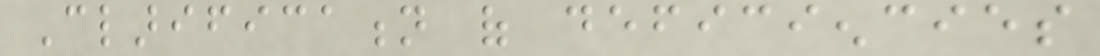Clarification of deficiencies
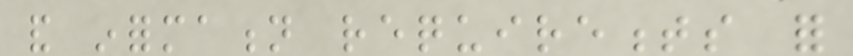and information requirements for
